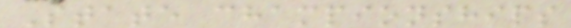State championships
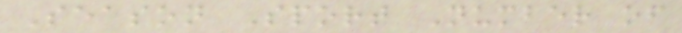Season Sport Number of
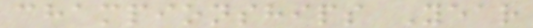championships Year
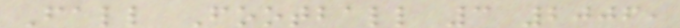Fall Football 3 2006,
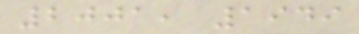2001, 1949
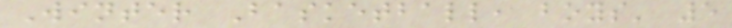Winter Basketball, boys' 5
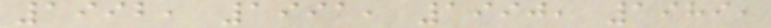1992, 1991, 1990, 1989,
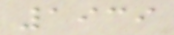1939
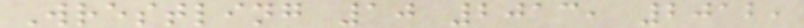Wrestling 10 2013, 2012,
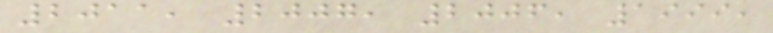2011, 2007, 2006, 1999,
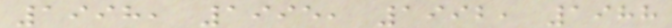1998, 1995, 1992, 1988
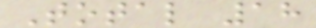Total 18
